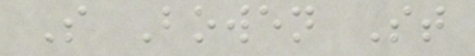S Bowen St
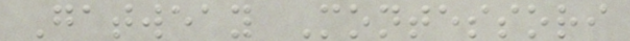Gatweay Montessori
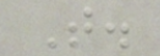T.
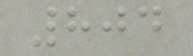804
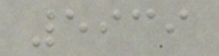5939
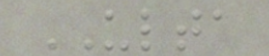ULTA
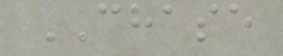CHASE
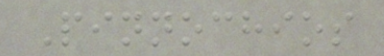Pinnochios
